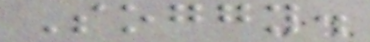Soggy.
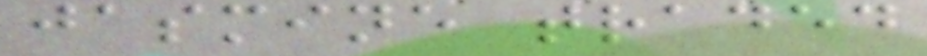jasmine traded
